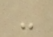-
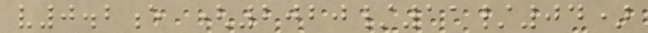v0.2e (2020/11/04)
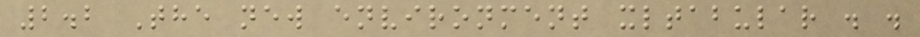2.2 The new environment xltabular . .
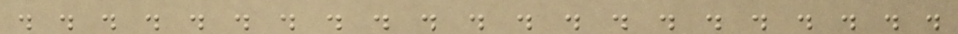. . . . . . . . . . . . . . . . . . . . .
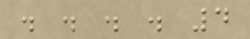. . . . 4
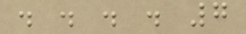. . . . 7
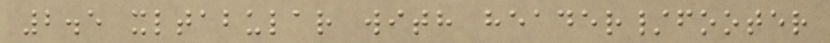2.5 xltabular with header/footer
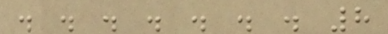. . . . . . . 8
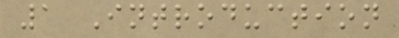1 Introduction
